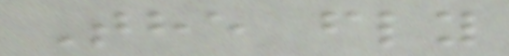The fly
